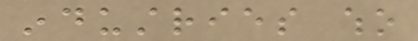industries who
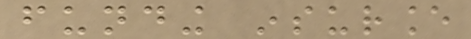funding insurance
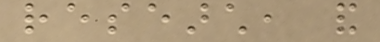research, and
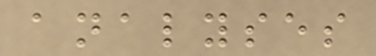analyses
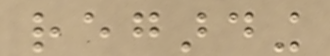regarding
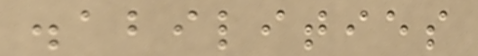disabilities
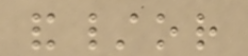and/or
